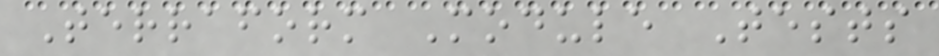Terraform Module Tests
